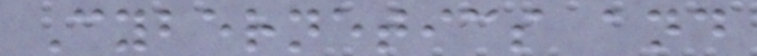Cybernetics and
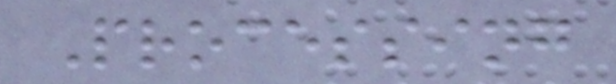Processing
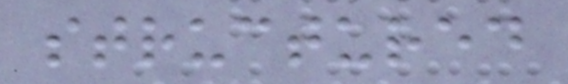structured
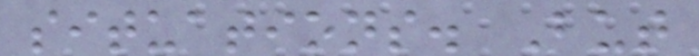situations. But
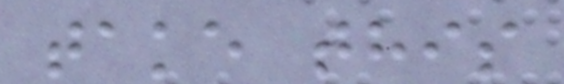take this
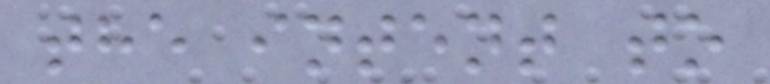the intent to
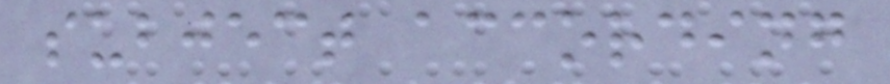subject according
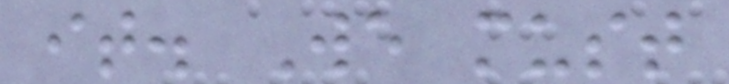it. We must
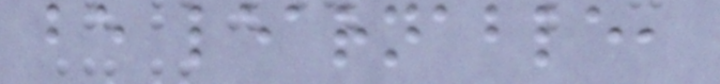be learnable,
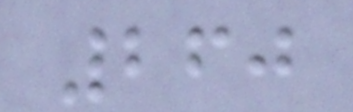260
